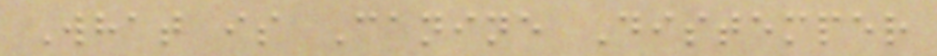What is Canine Distemper
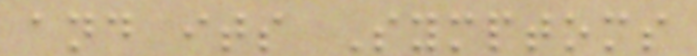and its Symptoms
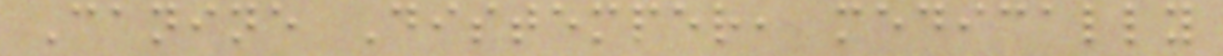Canine Distemper, medically
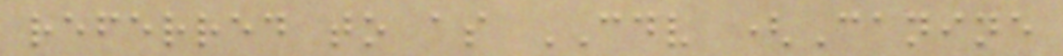referred to as CDV (Canine
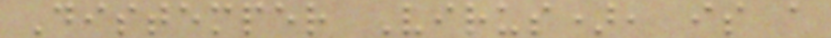Distemper Virus), is a
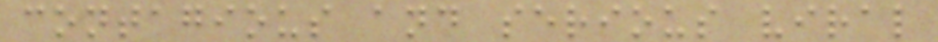contagious and serious viral
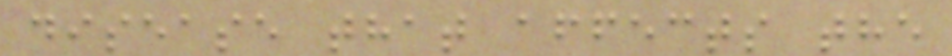disease that affects the
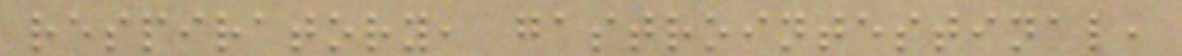respiratory, gastrointestinal,
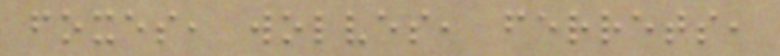foxes, wolves, ferrets,
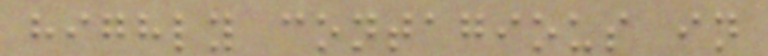highly contagious in
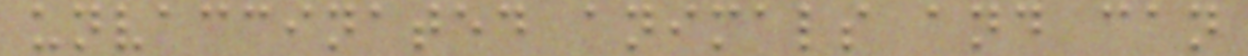unvaccinated animals and can
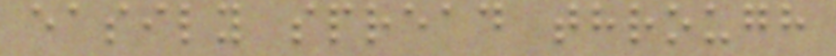easily spread through
